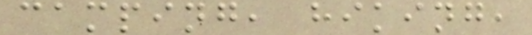camping, hiking,
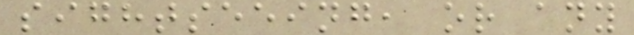sightseeing, or any
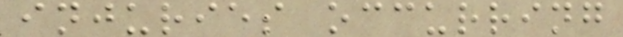injuries occurring
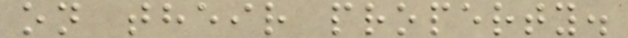on their property.
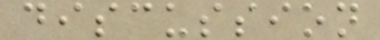discussion
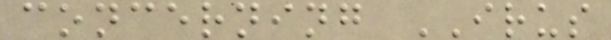concerning IRUS
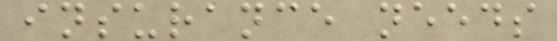insurance needs
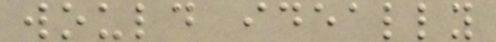would ideally
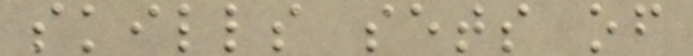skills sets of
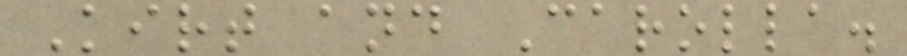Kirt and Carolla.
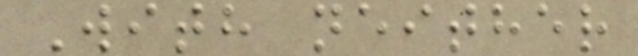With neither
